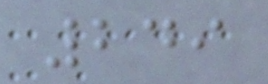249
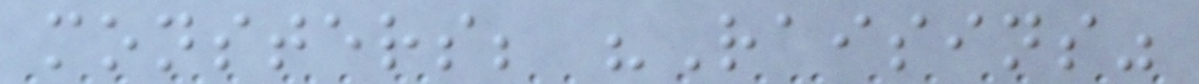monsters; "Raisins"
